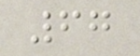67
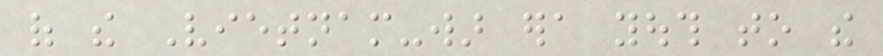of the Vietnam-war era youth to the
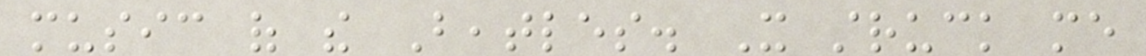music of the Beatles. It struck me
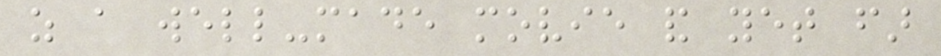as a well-made movie and yet far
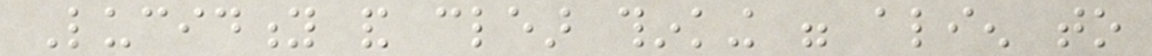Lucidity and clear thinking were alien to
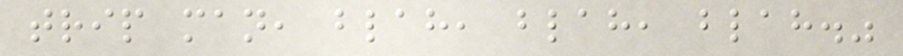trip man, blah, blah, blah."
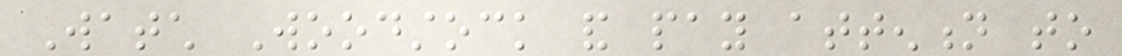Watch Woodstock and pay attention to
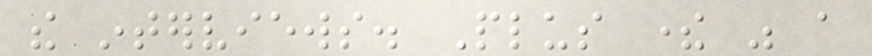the interviews. Plus there was a
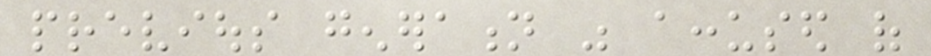previous generation was accused of
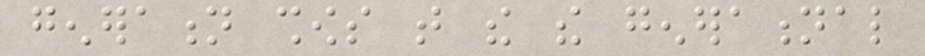generation shows that the the generational
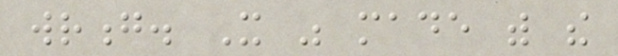wrong. It was made with the
